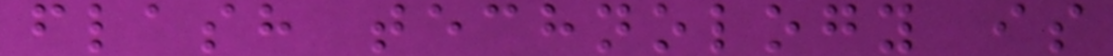flash technology is
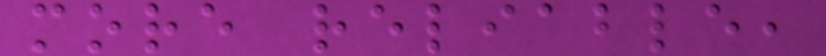more reliable,
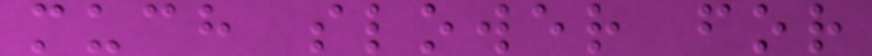much slower for
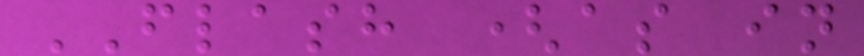FLASH (as in
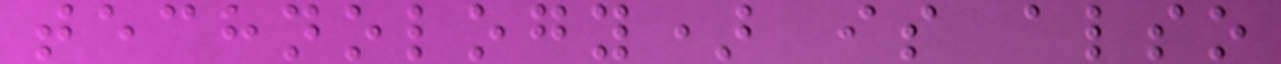technology) is also
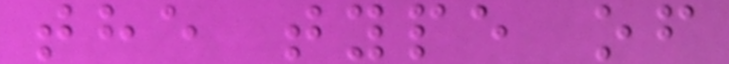the type of
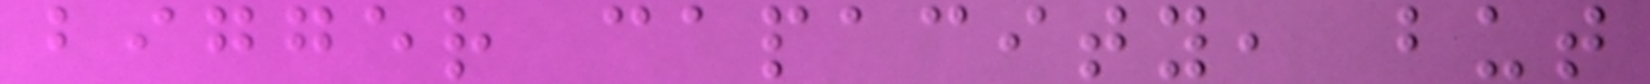bigger capacity, but
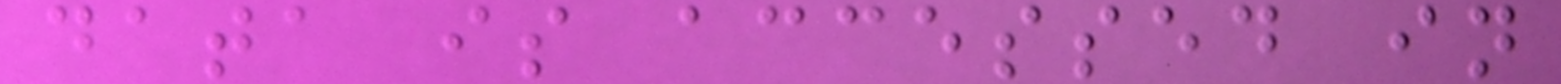data is accessed in
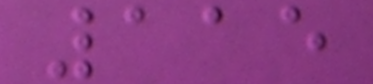115
